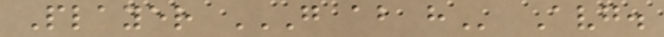Player G AB H Avg.
